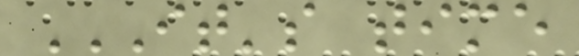IT'S TIME
